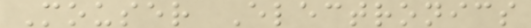Mouser Electronics
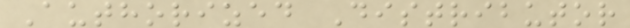Authorized Distributor
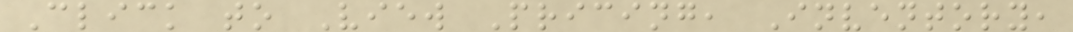Click to View Pricing, Inventory,
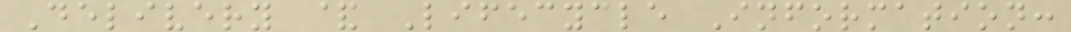Delivery & Lifecycle Information:
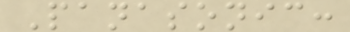Panasonic:
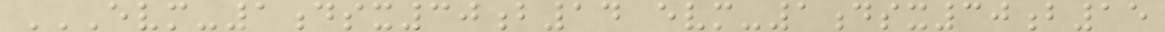EVM-1DSX30B14 EVM-1DSX30B15
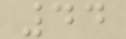44
